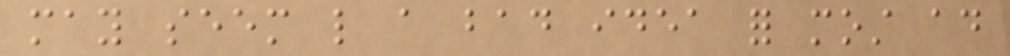may seem like a bad idea for most ad
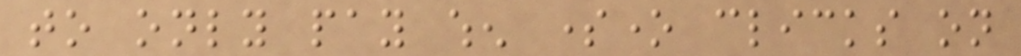to only pay when someone clicks on
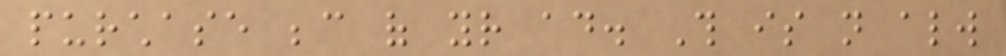purchase because of your ad. This is not always
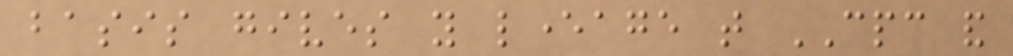basis gives you leverage that CPC and
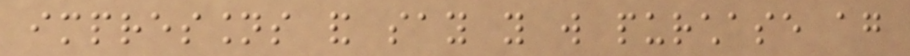impressions and say you will purchase again
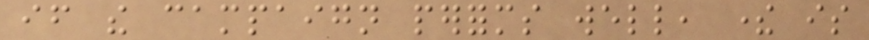if the campaign performs well, there is
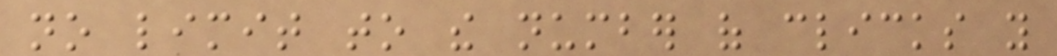no limit to the number of clicks you
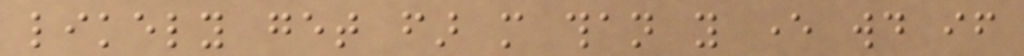likely get far more than you ever would if
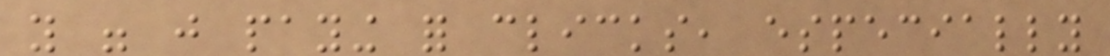you were just paying for clicks, especially
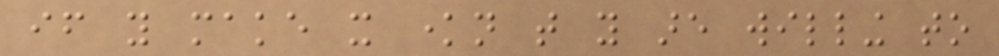if you make it known that you are willing to
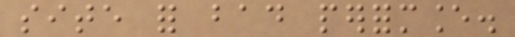site for bad performance.
